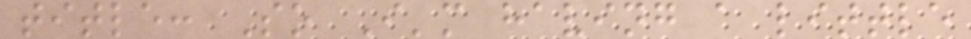title: So I'm having a little
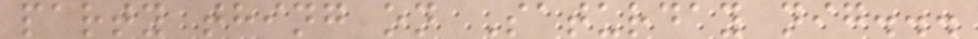party thing on Saturday nig...
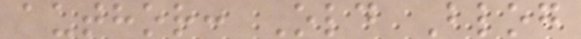author: Old Blog
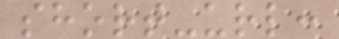short-url:
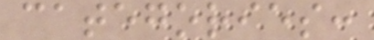categories:
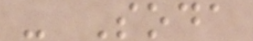- Soda
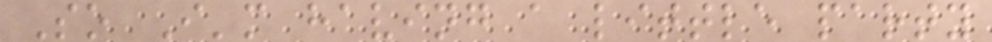So I'm having a little party
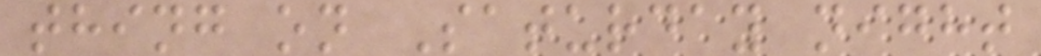thing on Saturday night
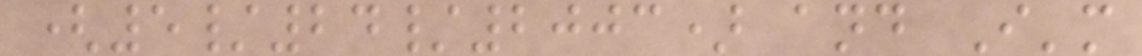(5/24/2003) and I'm
